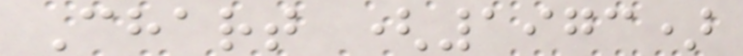Chart (1973)
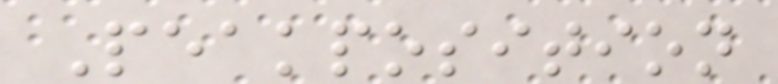Peakposition
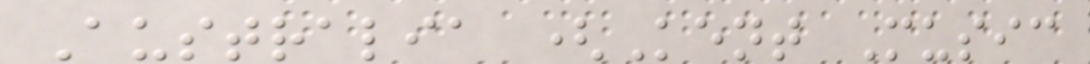Australia (Kent Music
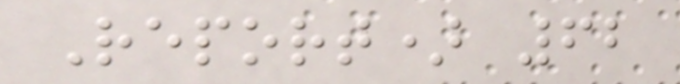Report) 62
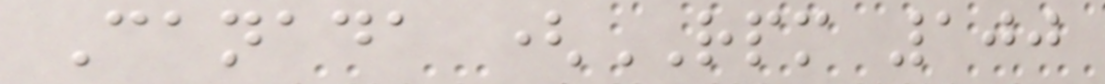Canada (RPM 100
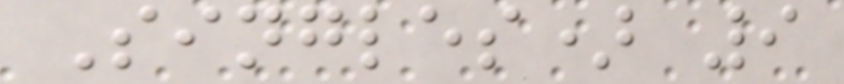Singles) 9
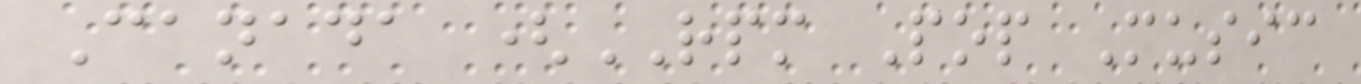Canada (RPM Pop Music
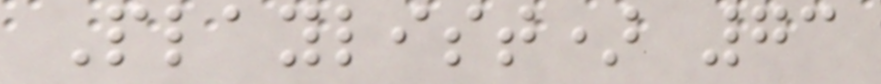Playlist) 73
